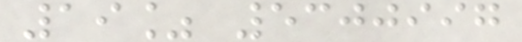19% 5300997
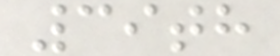39th
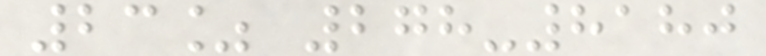23% 278-8180
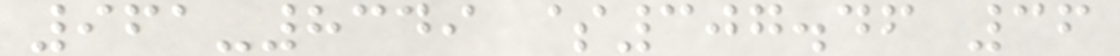961-8349 $307.46 36
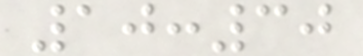10:30
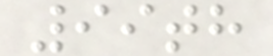99th
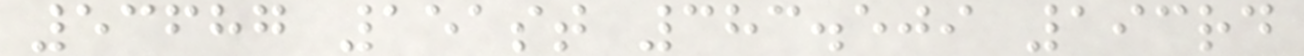53687 151st 383.509 193rd
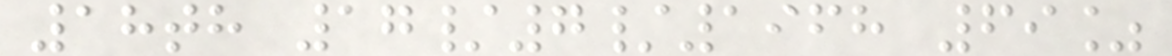18th 17/7/1968 69%
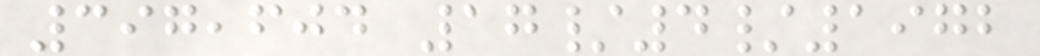397,604 17/4/1972
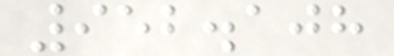952.108
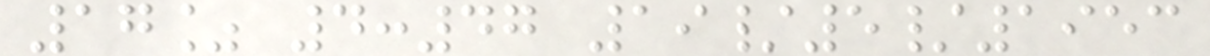17% 4:47 19/5/1953
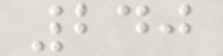240
